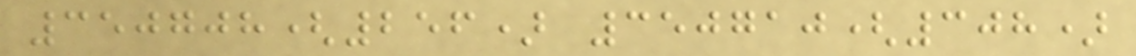350708(256) 350710(308)
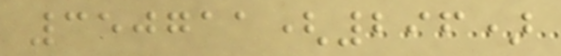350711(296)
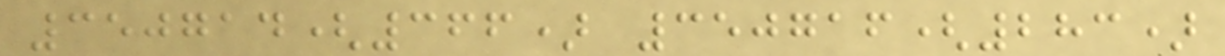350714(366) 350716(283)
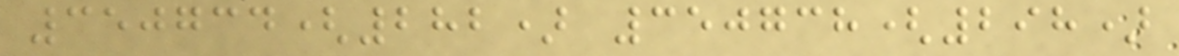350734(282) 350738(298)
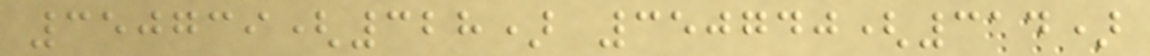350739(328) 350740(314)
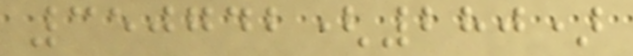350742(280)
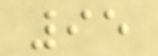95
